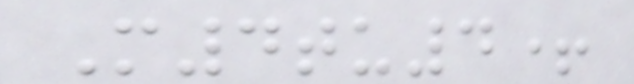M4tu4+
